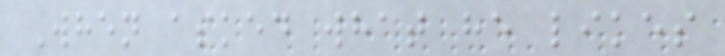When asked what he likes
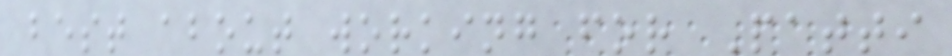best about working for Patti
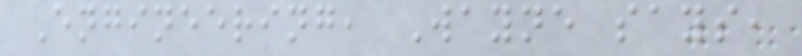Engineering, Wayne says,
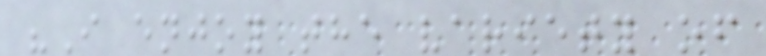"I enjoy the variety of
